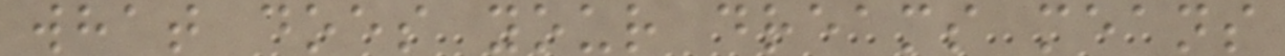what does your dreams means
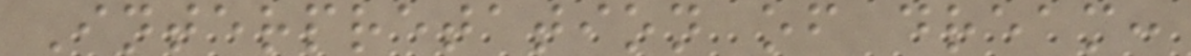Interpretation of dream:
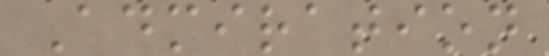Admiration
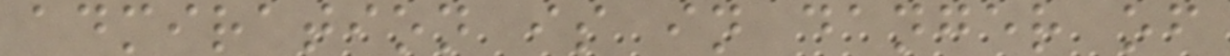admiration is in danger of
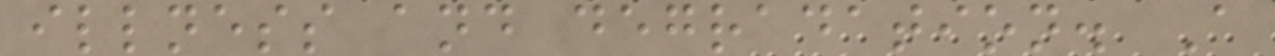illness and degradation. A
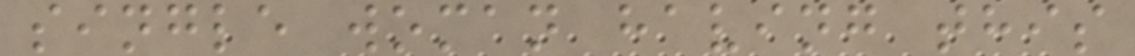single woman having this
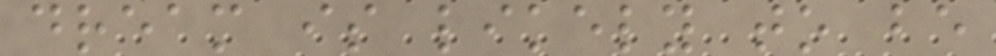dream is likely to be
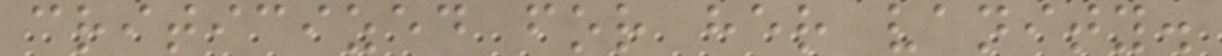criticized for her vanity.
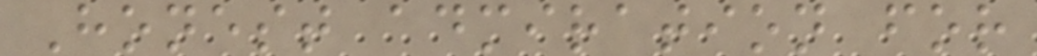Honest admiration for
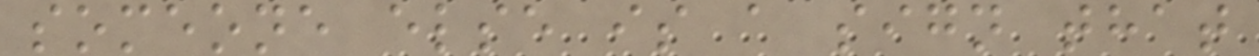someone else is a sign that
